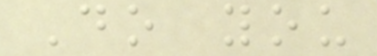Do you
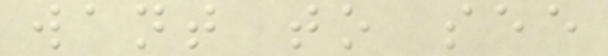want to see
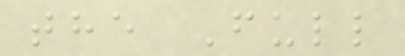the Full
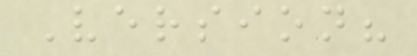Version?
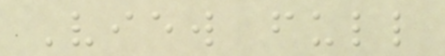View full
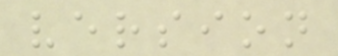version
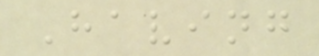Having
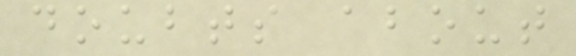doubts about
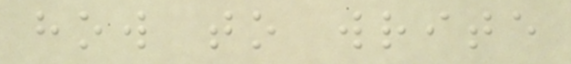how to write
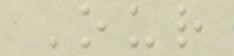Our
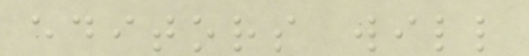editors will
